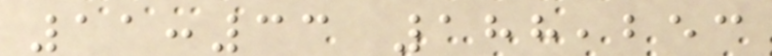11:33 188,253
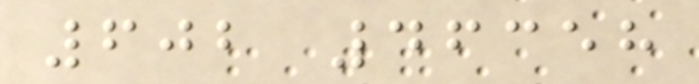602 46358
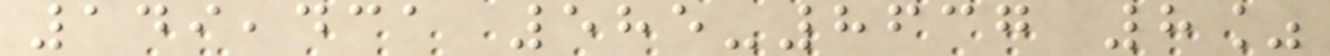149,431 585-8637 8%
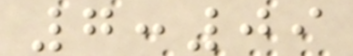7:09
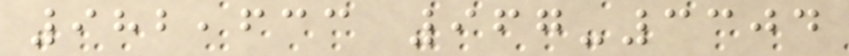982,633 967-3304
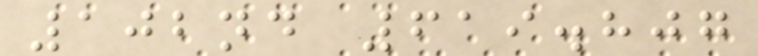102nd 619.807
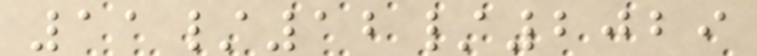11/12/2029
